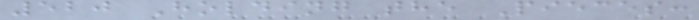520 Holding the Pieces:
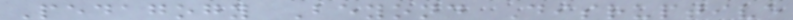Pedagogy Beyond Disruptive
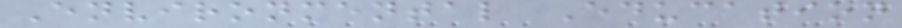Environmental Education
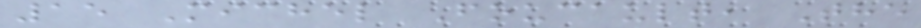15 Michel Foucault, The
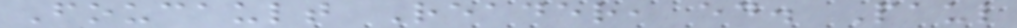Foucault Reader, ed. Paul
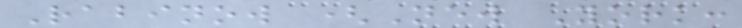Rabinow (New York:
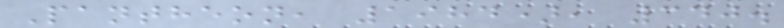Pantheon, 1984), 340.
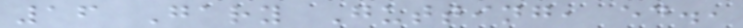16 Gary Gutting, ed.,
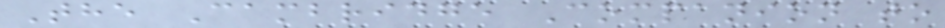The Cambridge Companion to
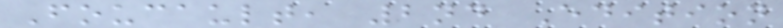Foucault, 2nd Edition
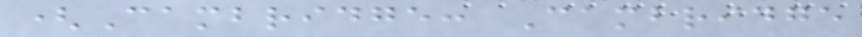(Cambridge: Cambridge
